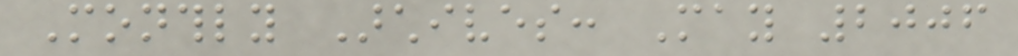Monthly Archives: May 2006
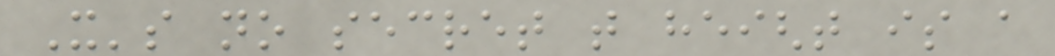It's no secret that height is a
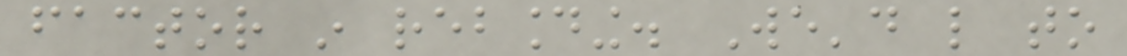factor in rebounding. We'd like to
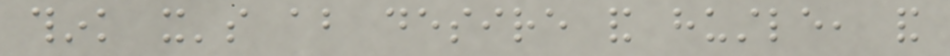think it's about desire and hustle, and
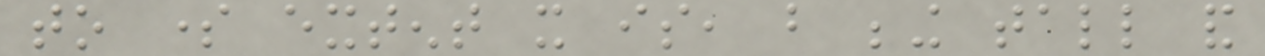to some extent it is, but being tall and
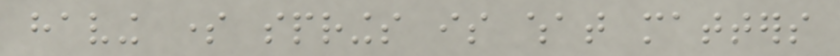having some springs is what matters
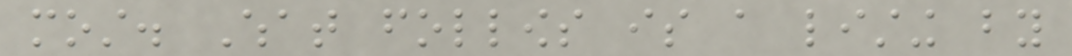most. What follows is a listing by
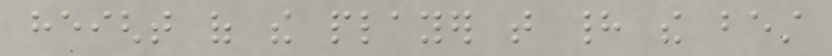height of the player that had the best
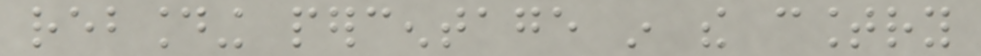rebounding percentage in the country
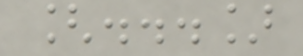[...]
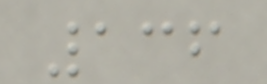136
